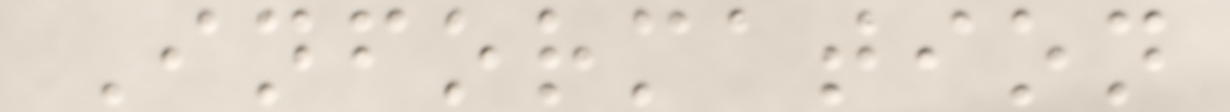Information
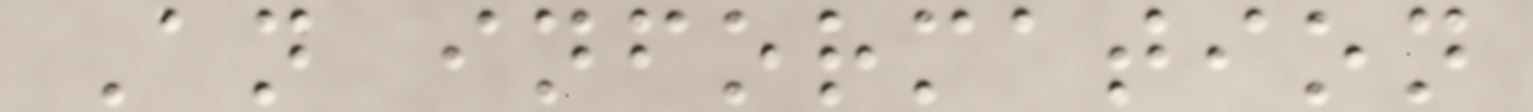An information
